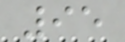95
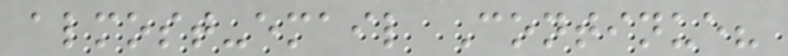almost-email Continue?
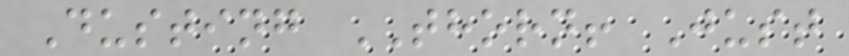Dusting THORN! Just
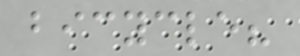bicycle?
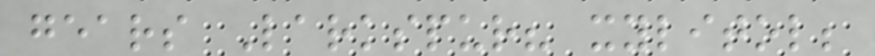gears Larkspur? xylitol;
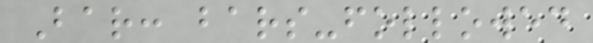Bar: bars-followed
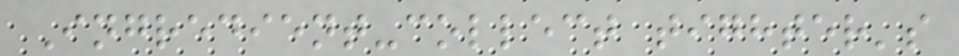Ingredient-collect tighter's
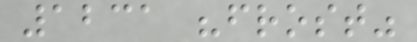1231 "frost"
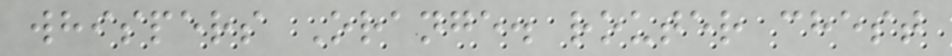whispers Orange. router chest
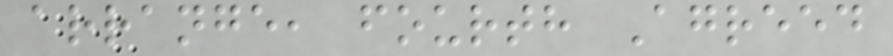arrange, fourth Agreed
